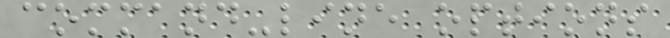command-line options
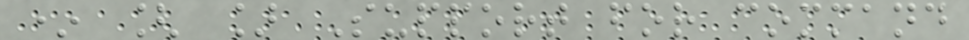* [ ] Support for command
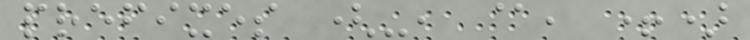prefixes (-, @, +)
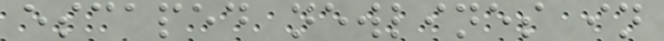escaped newlines in
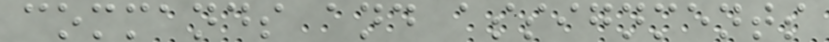commands and assignments
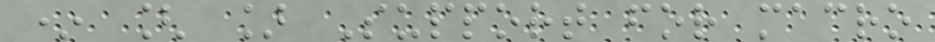* [ ] Support for macro
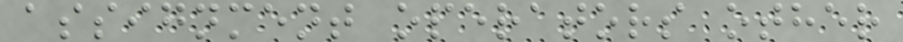assignment operators other
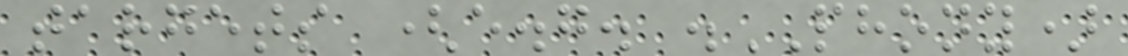targets (e.g. .PHONY)
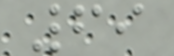69
